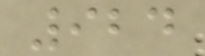924
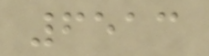6513
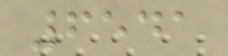6541
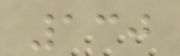130
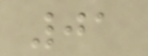01
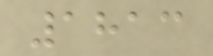1813
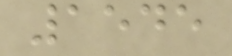1545
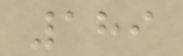189
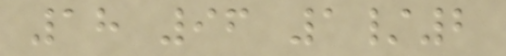18 96 1/2
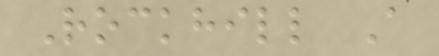Rockhill A
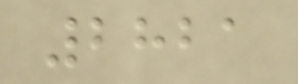2821
